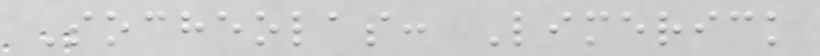Socheolas: Limerick
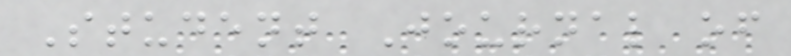Student Journal of
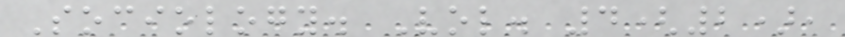Sociology. Vol. 4(2),
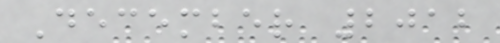December 2012
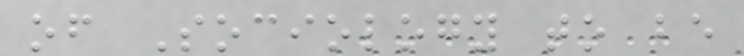of Sociology to be
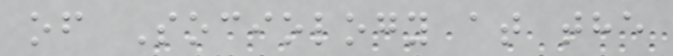of Sociology at the
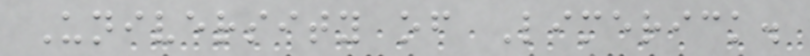University of Limerick.
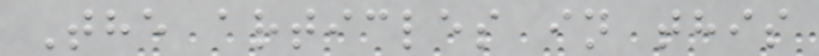The articles in this
